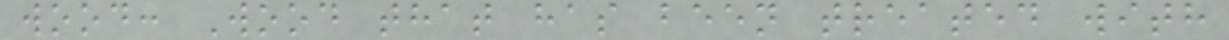wood: Wood that has been treated with
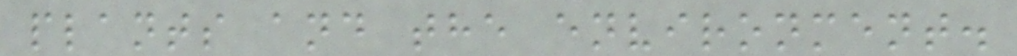plants and the environment.
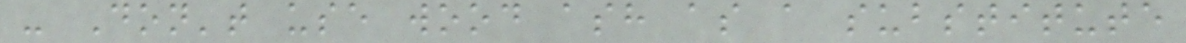- Don't use wood ash as a substitute
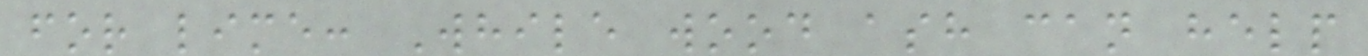for lime: While wood ash can help
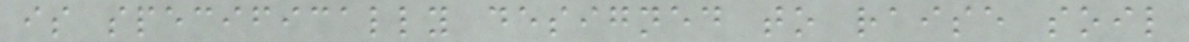is specifically designed to raise soil
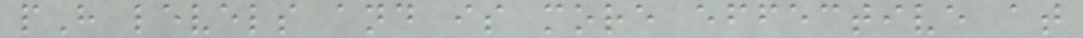pH levels and is more effective at
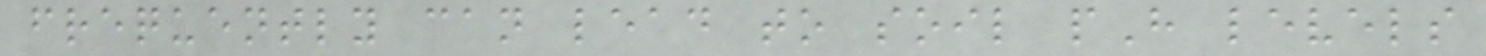frequently can lead to soil pH levels
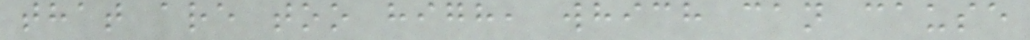that are too high, which can cause
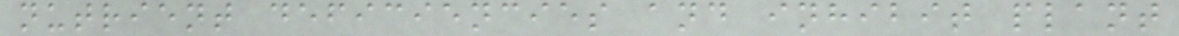nutrient deficiencies and inhibit plant
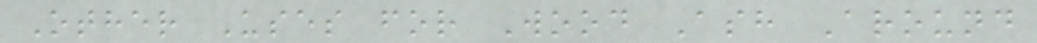Other Uses for Wood Ash Around
